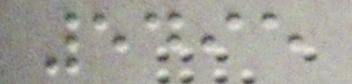5495
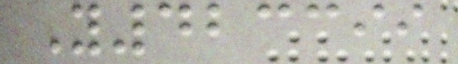Y423399
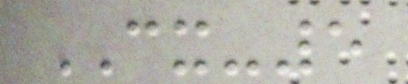CX-5
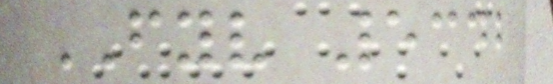FYV 5342
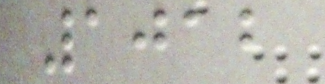1012
